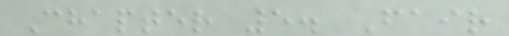Chapter 5. Fair
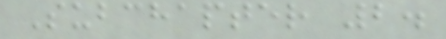Subchapter 2.
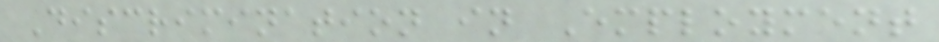Discrimination in Employment
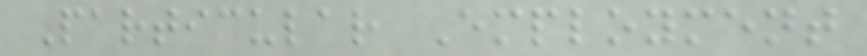Particular Employment
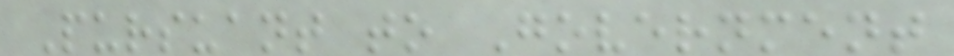Pursuant to Government
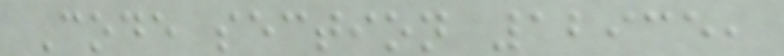Code section 12935,
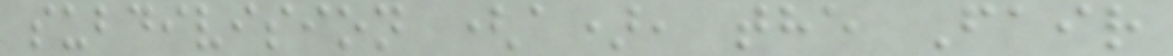subdivision (a), the Fair
